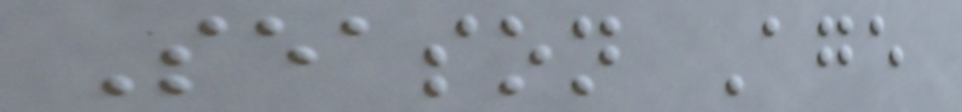Season Age
